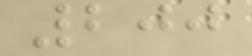200
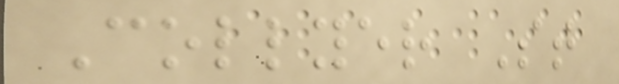Collyer St
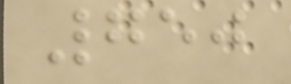750
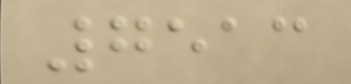7513
